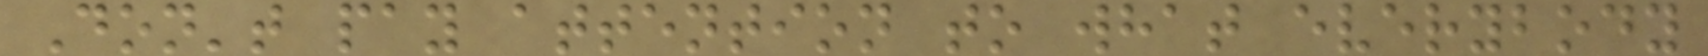Don't pay attention to what everybody
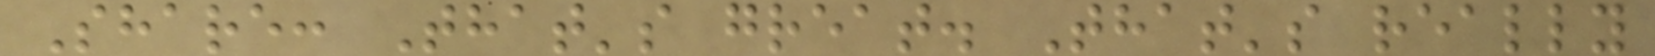Share: That's great. That's really
